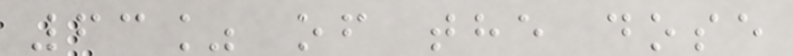63% of the dose
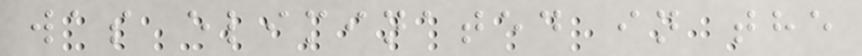was eliminated in the
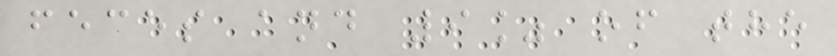feces and 9% of the
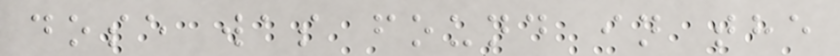dose was found in the
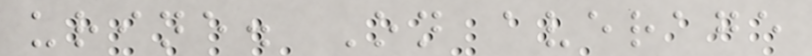urine. On average
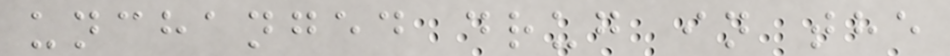unchanged drug in the
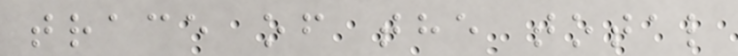trace of the total
